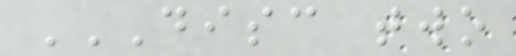DISC TWO
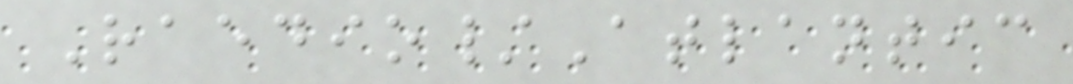Raedio/Atlantic
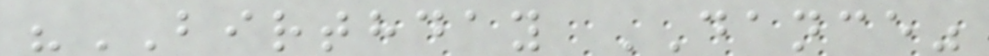"BIRTHDAY DANCE"
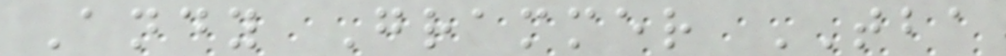Andy Grammer TBA
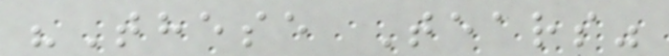"These Tears"
